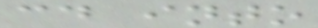cd into
